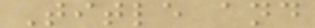Title and
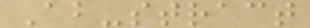Ab-stract
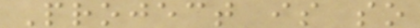Project is so
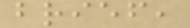brief,
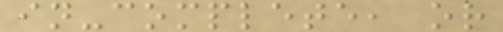in-complete, or
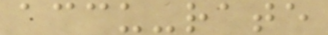accu-rate
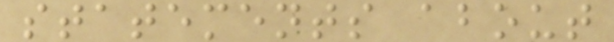statements about
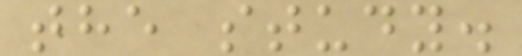the study.
